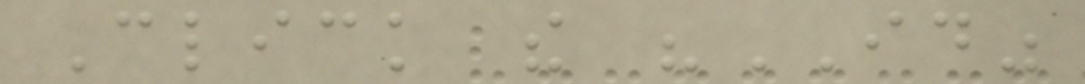Click the "ID"
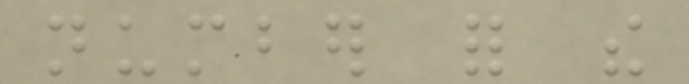number for the
